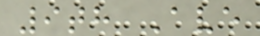9th Ave
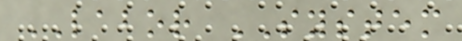LABOR SYSTEM
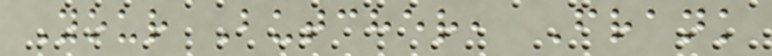Your Butcher, Frank
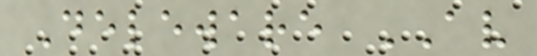Deleware AV
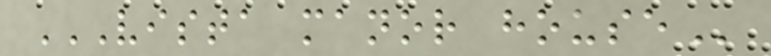VISTA MANOR HOUSE
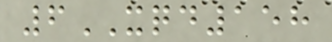6XQD158
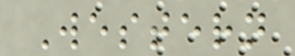Western
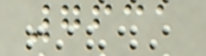7631
